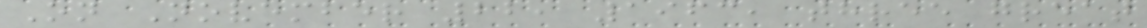On November 22, 1963, three great
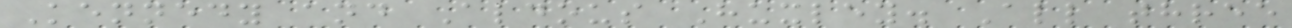Kennedy and Aldous Huxley. All three
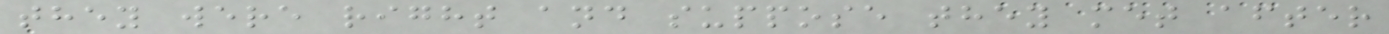they were right and suppose they met after
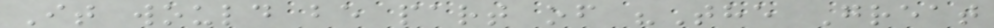It would be part of "The Great
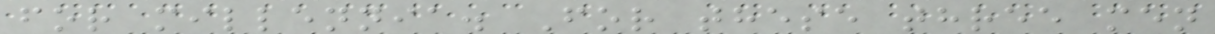for millennia. For these three men
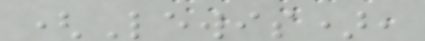(Lewis),
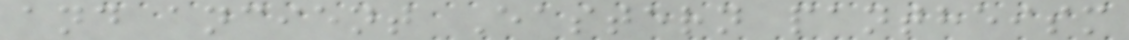and ancient Eastern pantheism
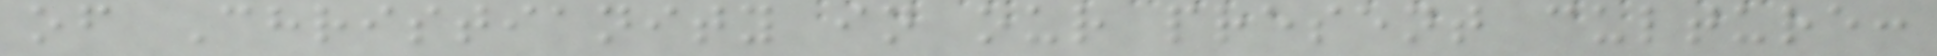of Christianity in our present culture:
